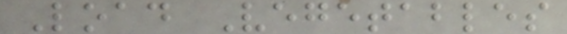Load Vegetables
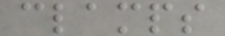clamps
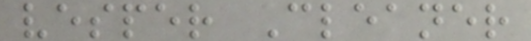vesper Cleaner
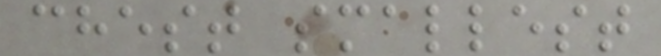chest smallest
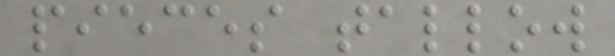pieces tallow
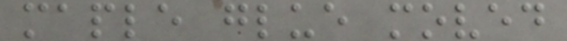maple glue moved
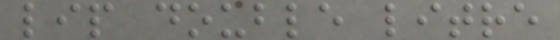lip double litre
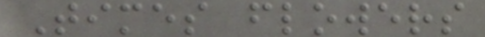Times flowers
